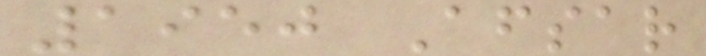1950 Afsar
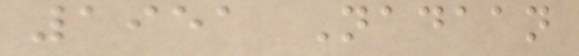1951 Nadaan
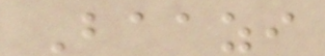Baazi
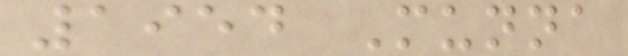1954 Munna
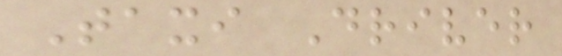Taxi Driver
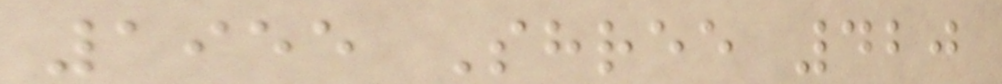1955 Shree 420
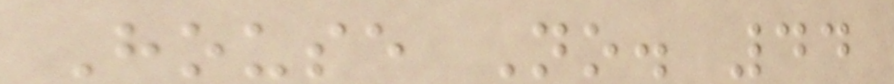House No. 44
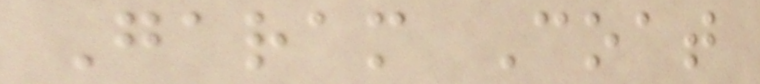Garam Coat
